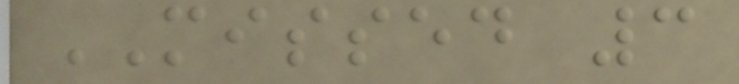MISSED 3
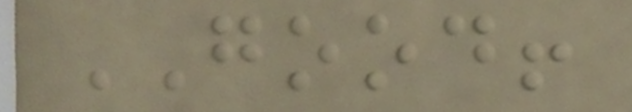GOOD!
